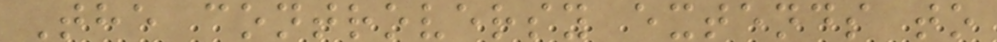The controversy extends to
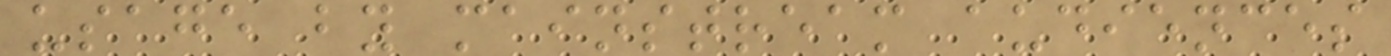usage by mainstream audiences
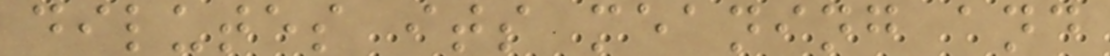dilutes its meaning and
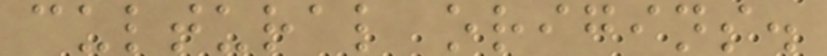cultural origins.
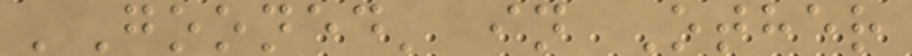'Gooned' in Other
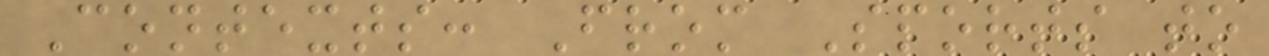Contexts: From Sports to
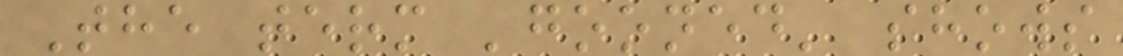The term 'gooned' shows
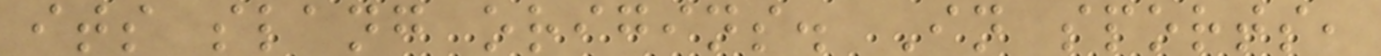its slang origins. In sports,
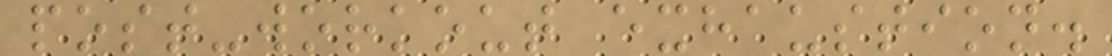post-workout exhaustion.
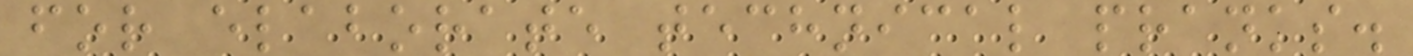for elaborate technical pranks.
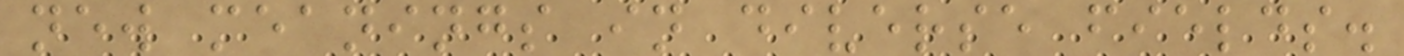new meanings in diverse fields.
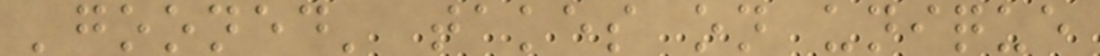'gooned' takes on unique
